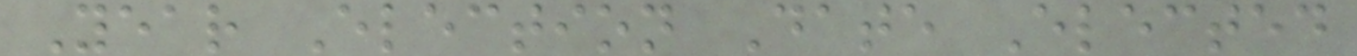Year Election Date Elected
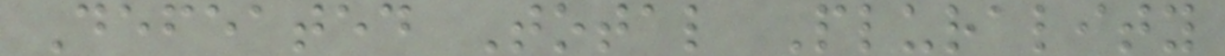Defeated Total Plurality
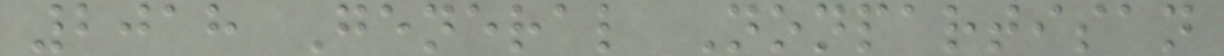2018 General Nonpartisan
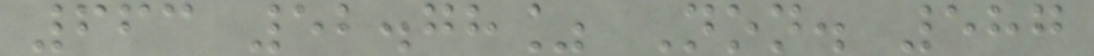663 52.78% Non. 587
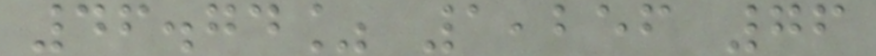46.74% 1,256 76
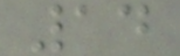14
